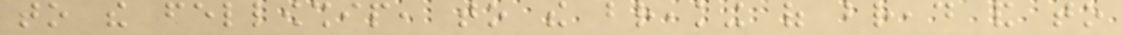to the fellowship, to the breaking of bread and to
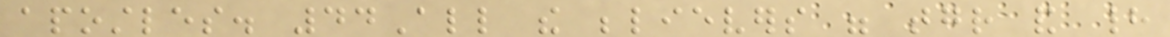apostles. 44All the believers were together and had
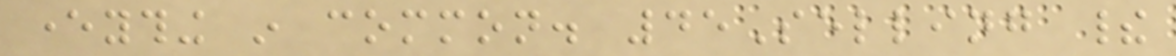everything in common. 45Selling their
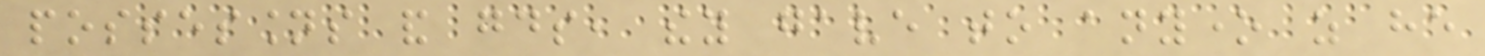possessions and goods, they gave to anyone as he
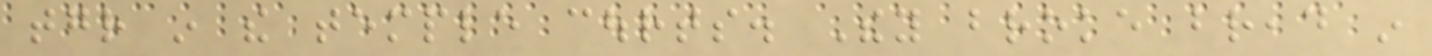together in the temple courts. They broke bread in
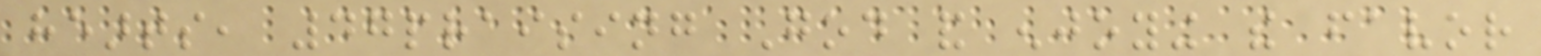hearts, 47praising God and enjoying the favor
